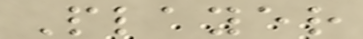Player
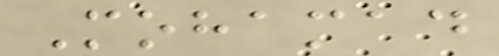Mohamad
